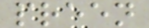preen
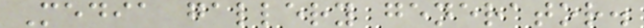Media gallery generator.
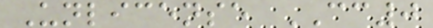Unlicense CC0
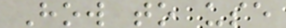How to use
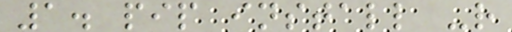1. pip install -r
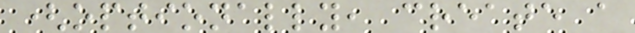(optionally, create a
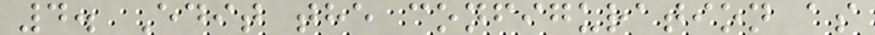4. Edit the configuration as
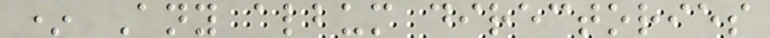* Any album directories
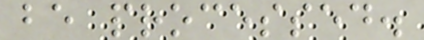be processed.
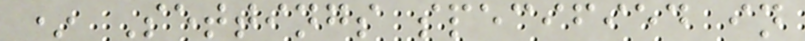* Settings specified in
